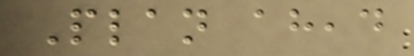Plan ahead
